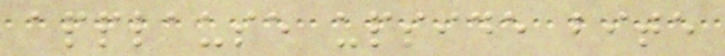applause upside bite
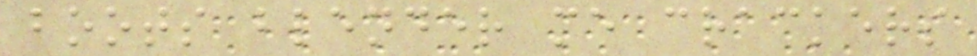boots blender me crackers
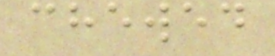chewed
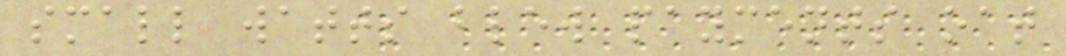small watts blew payments oat
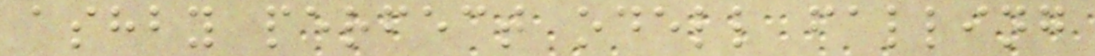ashby perfect odell falling
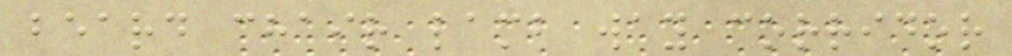beard chair lamb way corridor
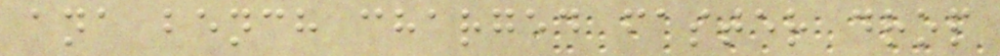ana bench charged faster drop
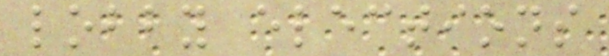lobby elections
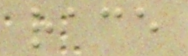race
